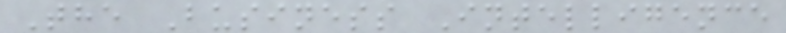The Business Intelligence
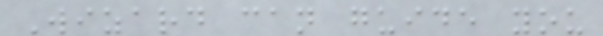Wizard can guide you
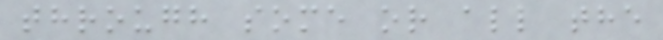through some or all the
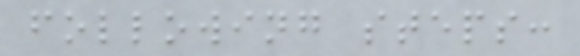following steps:
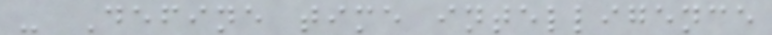- Define time intelligence
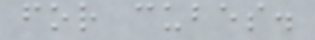for cubes.
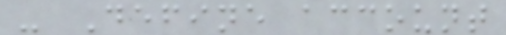- Define account
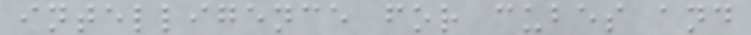intelligence for cubes and
